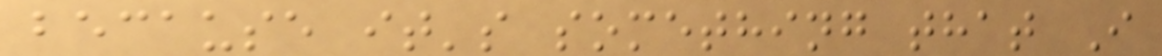because it's something that I
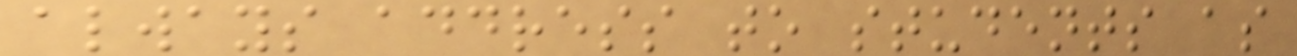always address to students as
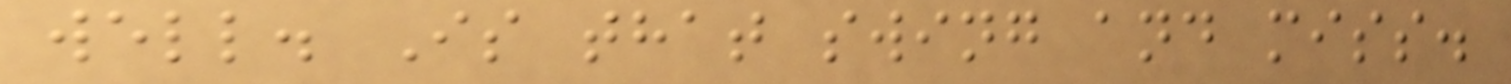well. Is that swing and miss.
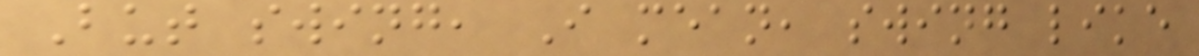But swing, I mean, swing like
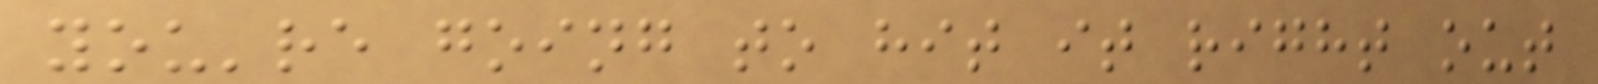you're going to hit it right out
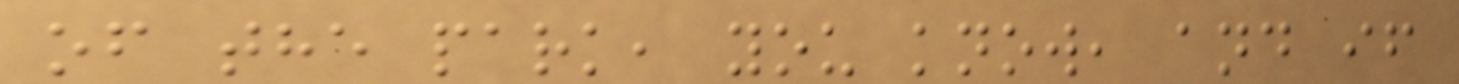of the park, you know, and if
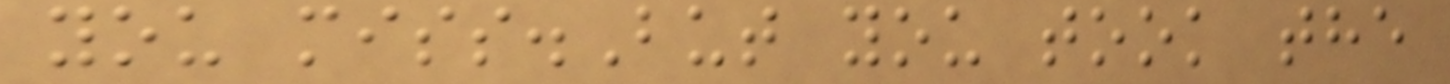you miss.But you took the
